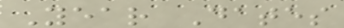Year Dates
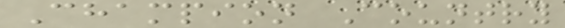Champion Country
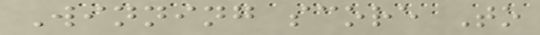Winning score To
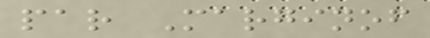par Marginof
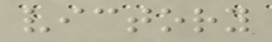victory
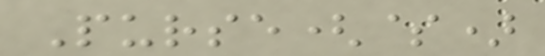Purse($)
